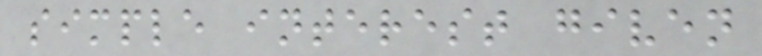simple interest given
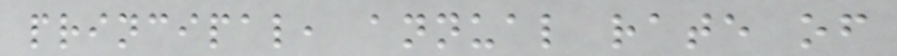principal, annual rate of
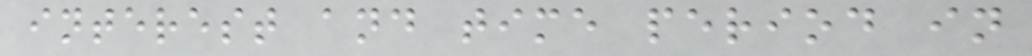interest and time period in
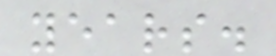years.
